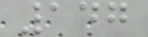147
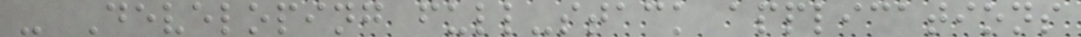- Developing full-stack applications
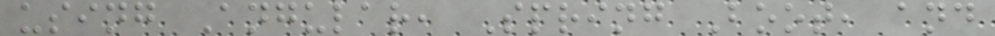using Angular, Spring Boot, and
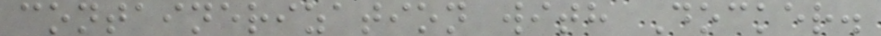containerization with Docker.
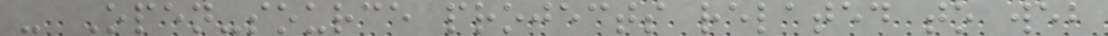- Open-source projects related to web
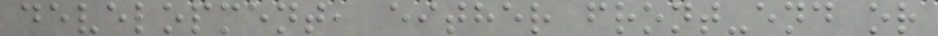development, either front-end or
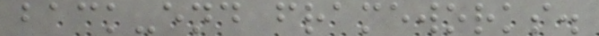back-end frameworks.
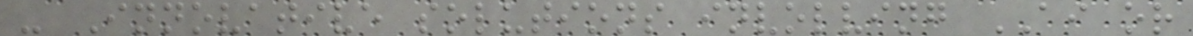- Innovative solutions involving AI or
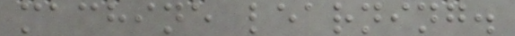machine learning.
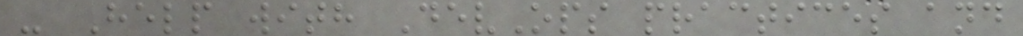- Help with DevOps practices and
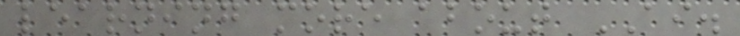learning more about AI.
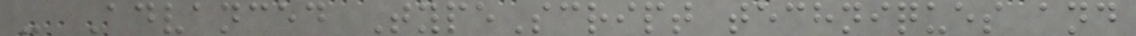- Advanced TypeScript techniques and
